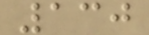130
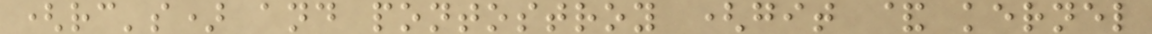(rc's) and pontostroy (git & kernel
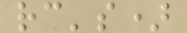rc's)
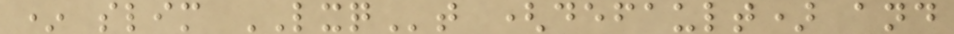* slim LXQt (default) and
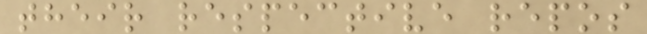their respective repos
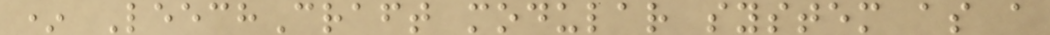* LeechCraft modular system as a
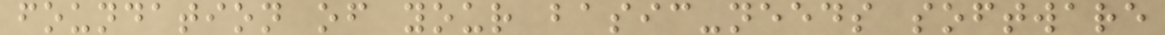foundation of your basic-needs software
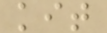kit
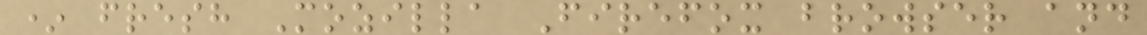* fresh Mozilla Firefox browser and
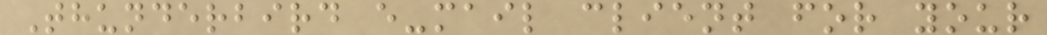Thunderbird e-mail client for your
